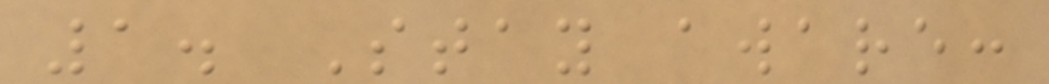1. Stay aware:
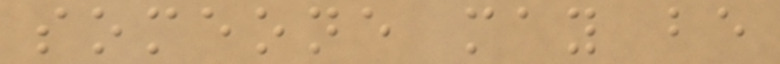someone may be
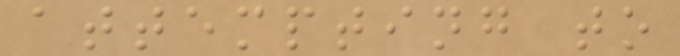attempting to
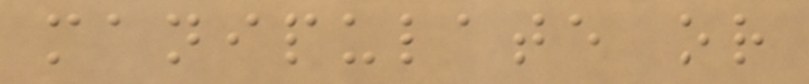manipulate or
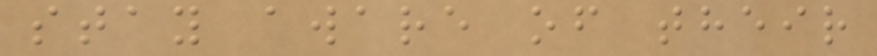stay aware of their
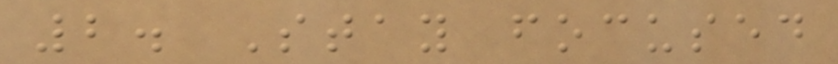2. Stay focused
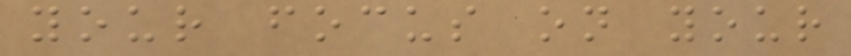your focus on your
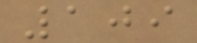109
